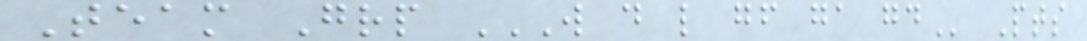Team Grp W D L GF GA GD Pts
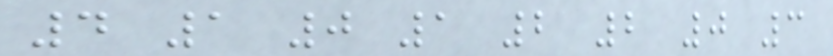4 1 0 1 2 2 0 3
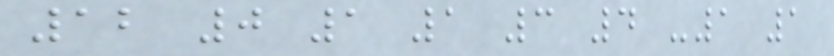12 0 1 1 3 4 -1 1
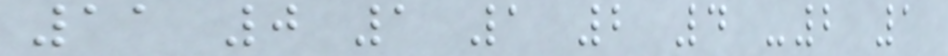11 0 1 1 2 4 -2 1
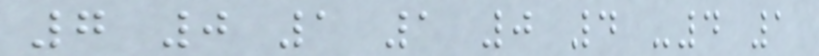7 0 1 1 0 4 -4 1
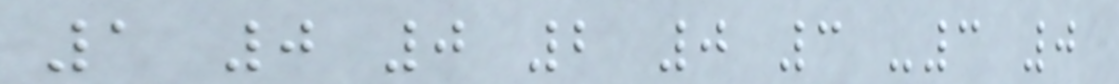1 0 0 2 0 3 -3 0
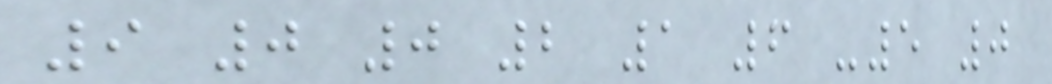9 0 0 2 1 6 -5 0
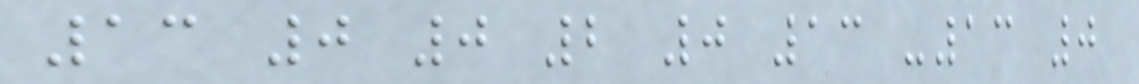13 0 0 2 0 13 -13 0
